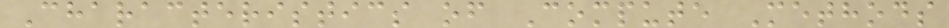Characteristics of Compute Methods
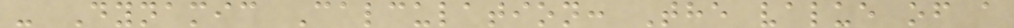- Dynamic Calculation: The value of a
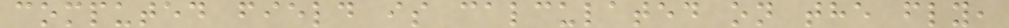computed field is calculated on the fly,
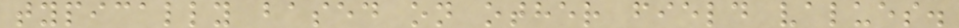typically based on other field values.
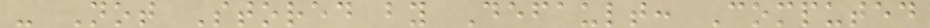- Not Stored by Default: Computed
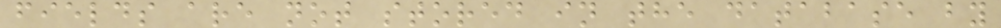fields are not stored in the database by
